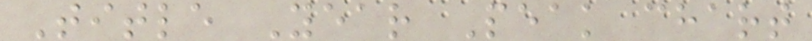Title Year Peak chart
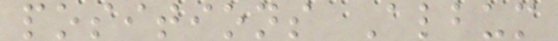positions Album
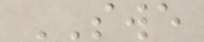SWE
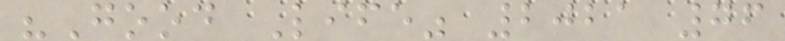"Good Life" 2021 76
